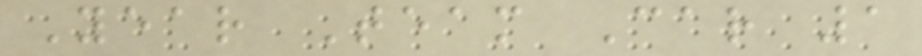Year Team Car 1
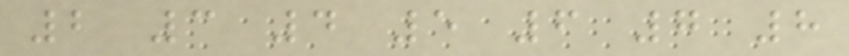2 3 4 5 6 7 8
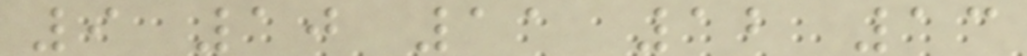9 10 11 12 13
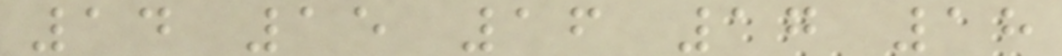14 15 16 17 18
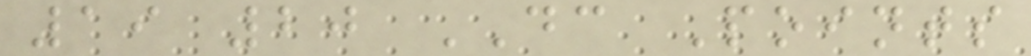19 20 DC Points
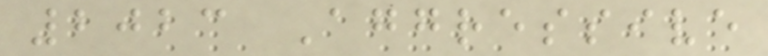2023 Aggressive
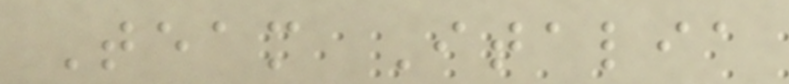Team Italia
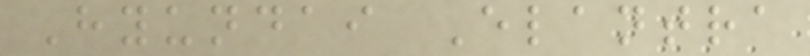Hyundai Elantra
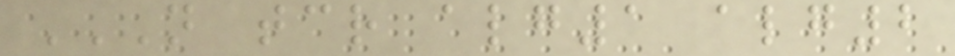N TCR ALG1 ALG2
